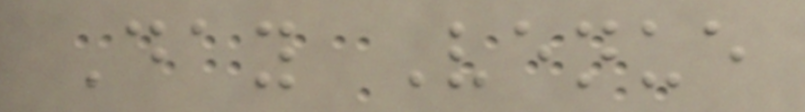Day Venue
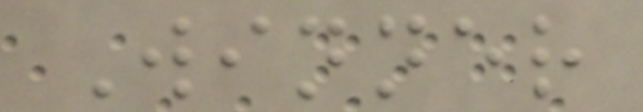Winner
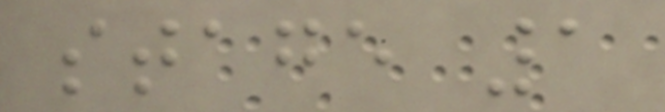stage 1
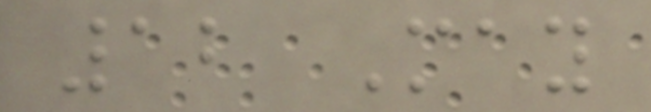12 May
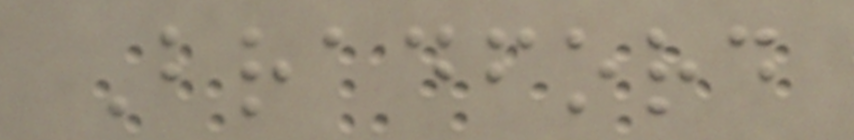Bradford
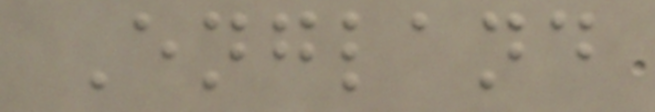England
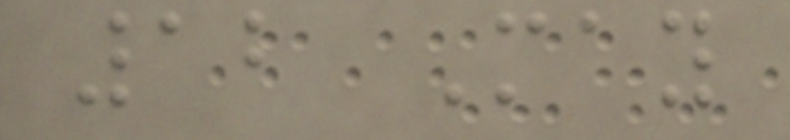12 May
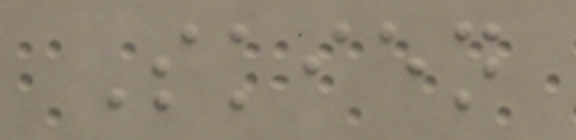Skien
